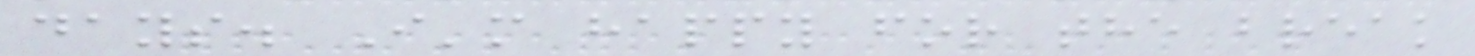days. I'm happy for the break
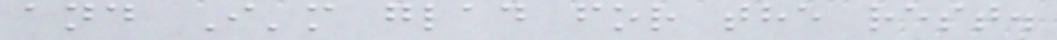and I'm glad for the rest.
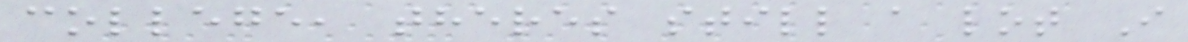college, theres still a lot I
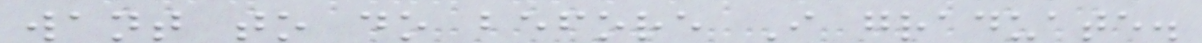want to do before I graduate.
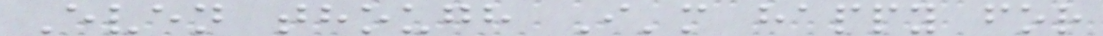Even though I'm happy for
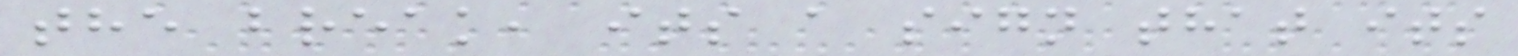the break, its a sign that its
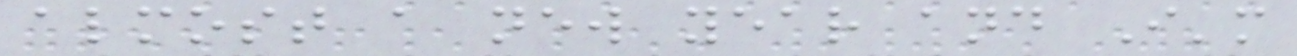almost a new year and I'm
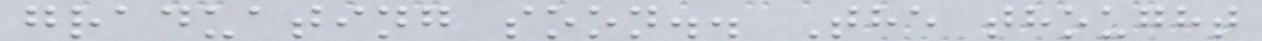graduating soon.. The thought
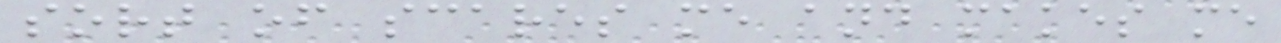sort of scares me and makes me
